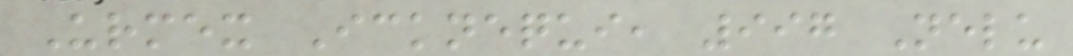Urmex Icknequi, 997 Nelu
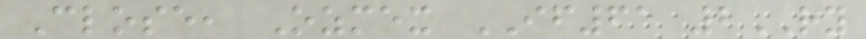Close, Ozmex IF61 2RY
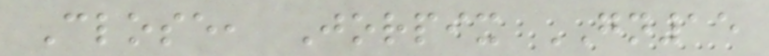Close, Jorpix GN15
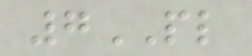7PL
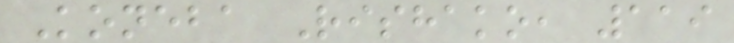Koneba Rishako, 119
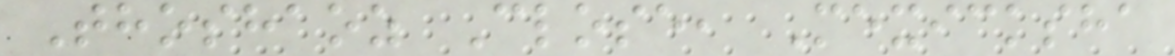Thoshaoz Close, Mexicksha
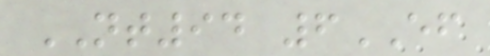NT94 6EF
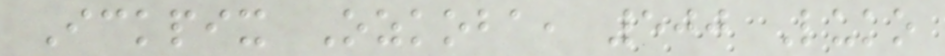Ickpix Ozkoba, 500 Luko
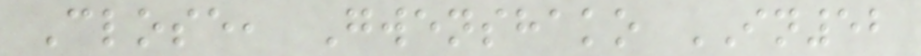Close, Gwenshako IN52
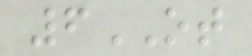6OT
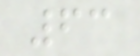63
